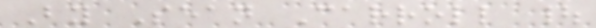By Sean Carroll |
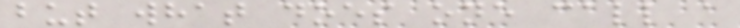but what does one call a
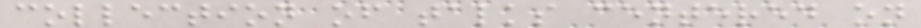collection of talks centered on
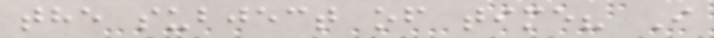the subject of time? I
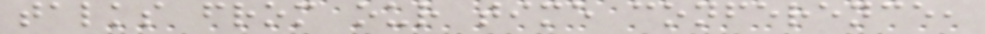talks from our time conference,
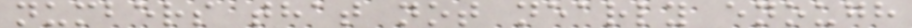numbers that not nearly enough
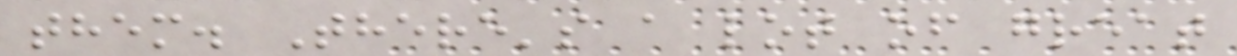them. There's a lot of great
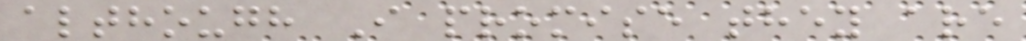although I promise they are
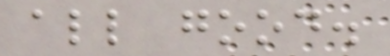all good.
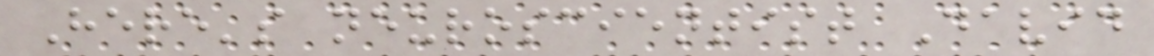Here's neuroscientist David
